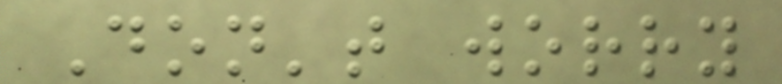Don't worry
